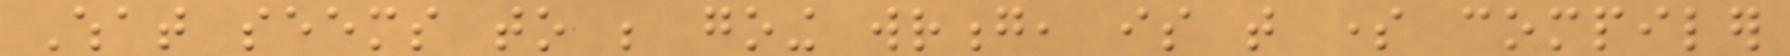What seems to be going wrong, is that some compiler
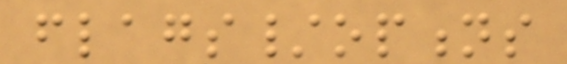flags/options
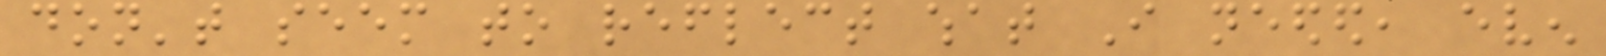don't seem to reflect what I needed, even
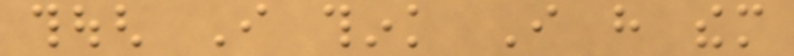though I think I have them
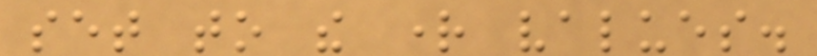set to the right values.
